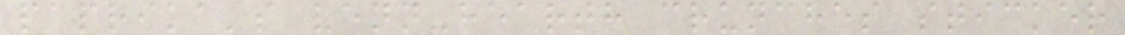paprika's venn-hearth crunches sticker
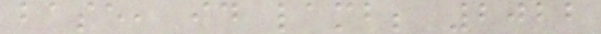base, id lamb; 2022
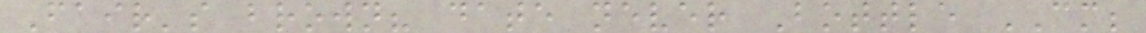Fair's brown? date never Bottle CM;
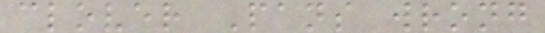clover Pans wrong
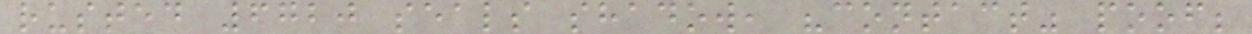rusted 6720 seals shadow, "contact" poof;
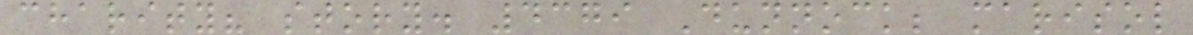charity? story. 4379 Dunnock; marisol
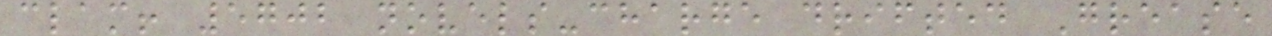clam! 5702 novels-charge drifted Grease
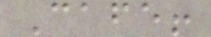Cafe!
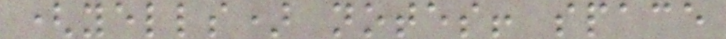(yells) notes! space
